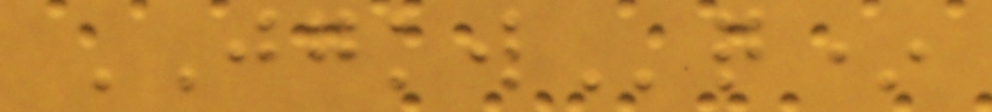JGKWq*
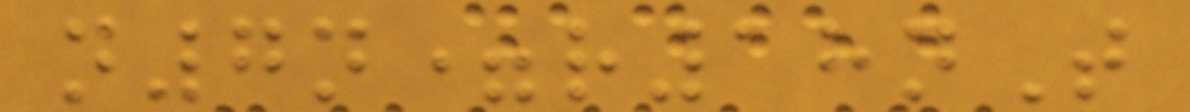n7n=r18nT
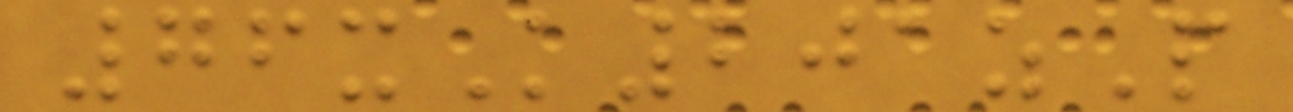76xK201zP
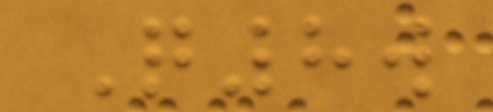Q8w
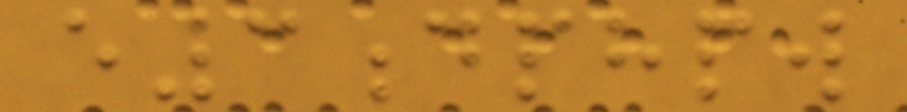e3dphpw
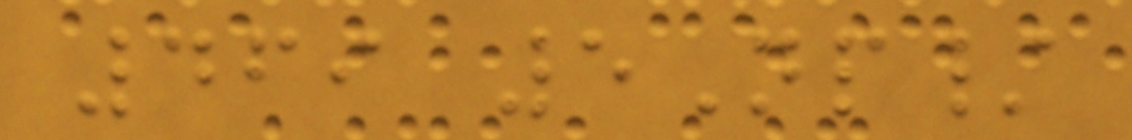469 5Np/
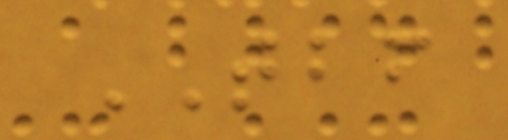TBF
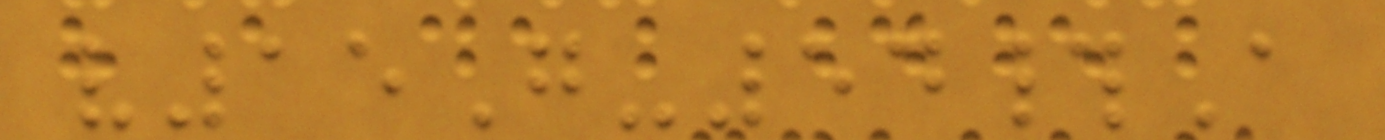v15G-54#A
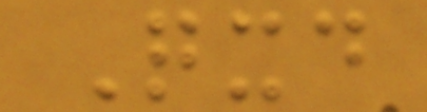Qxd
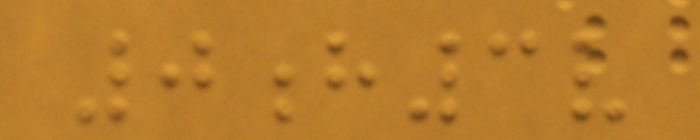0h3v
